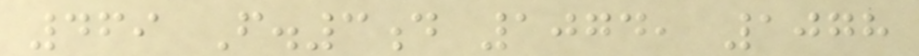469 F.3d 1074, 1078
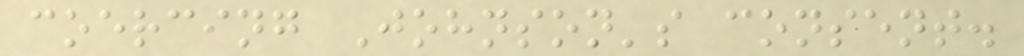coercing Johnson's consent.
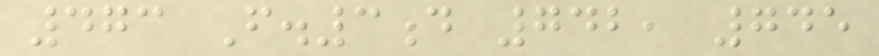473 F.3d 742, 745
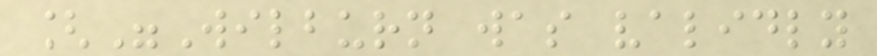["Wilburn was validly
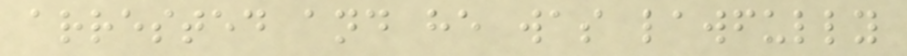arrested and he was lawfully
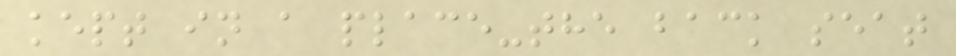kept in a place-the back seat
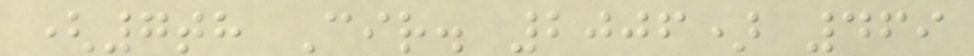(7th Cir. 2006) 469
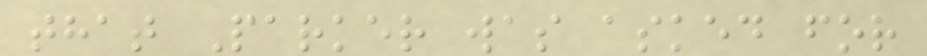that Parker was asked for
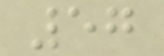57
